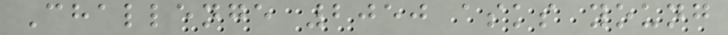Challenge 2050 asks young
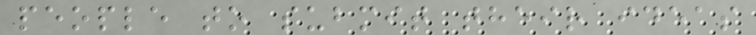people to submit their ideas
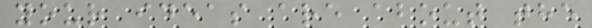your ideas are about the
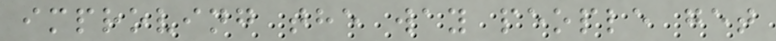improving the way people get
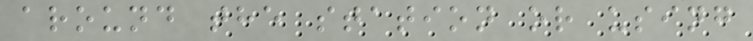around the station or using
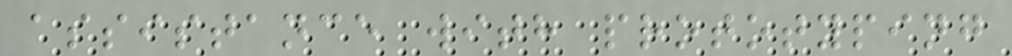assistance with prototyping
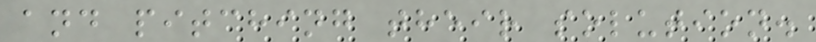and pitching their solution.
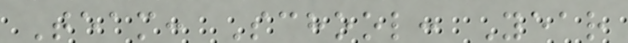Team: School: Year
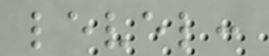level:
